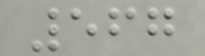567
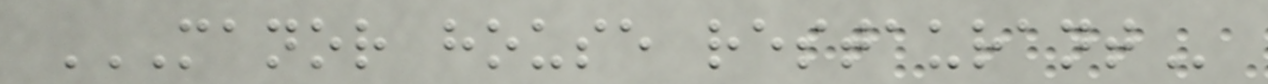MANOR HOUSE RESTAURANT
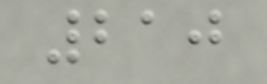210
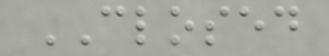CLOSED
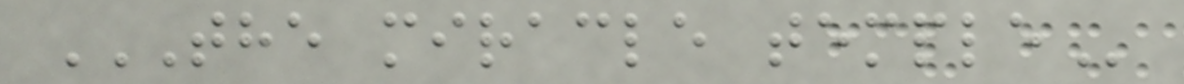THE MIRACLE TEMPLE
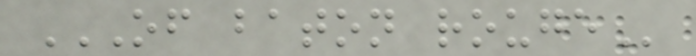OF BATON ROUGE
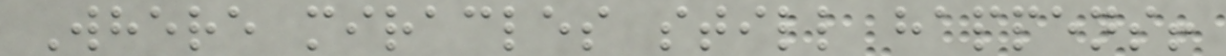Where miracles still happens!
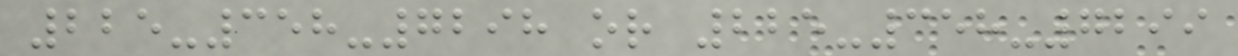225-358-7298 or 225-358-7299
